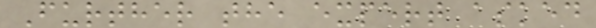Further the expert asked
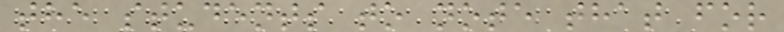the students to note that for
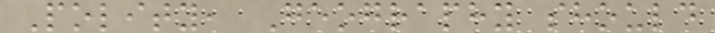Polity, Geography should
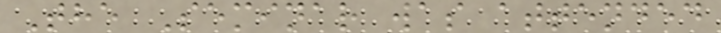The Seminar was attended
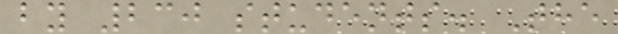by 230 students. The
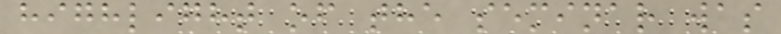highlight of the seminar was
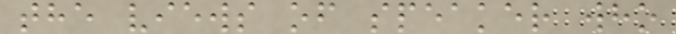the views of speaker who
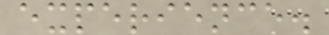experience.
